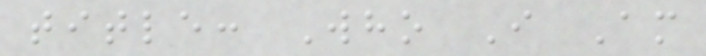title: Who I Am
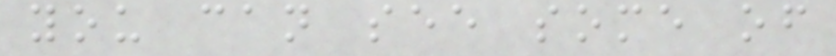you can see some of
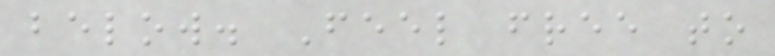below. Feel free to
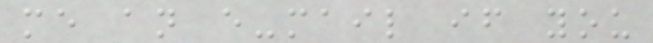me an e-mail if you
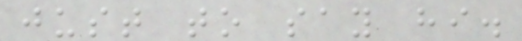just to say hi.
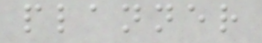planner
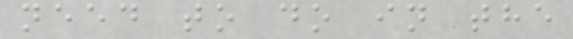need to do in the
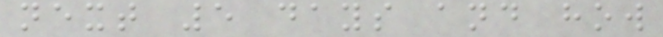next 5 days and how
